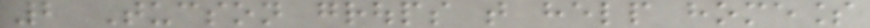2 Tucson groups that help homeless
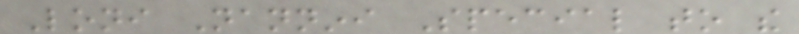Loni Nannini Special to the
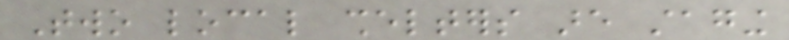Two local shelters are staging
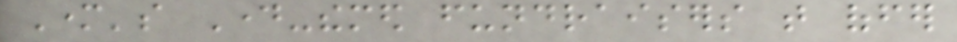Mother's Day-themed fundraisers that offer
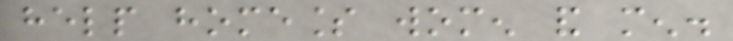help homeless women and men.
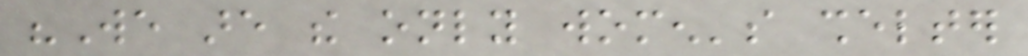"We are the only women's shelter
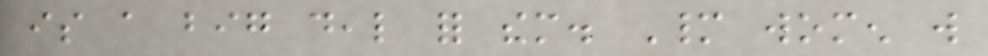is a big deal for them. Many women will
